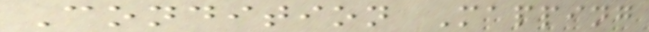Condition Mapping
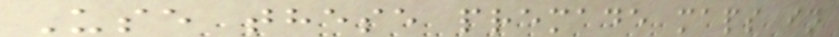Use these premade maps in
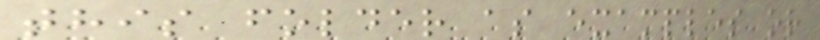this folder as examples or
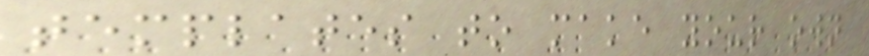templates to make your own
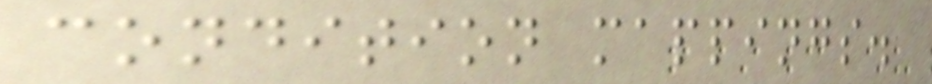condition mappings.
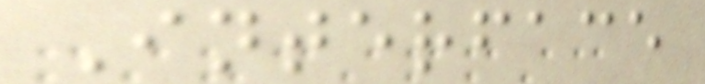Interface
